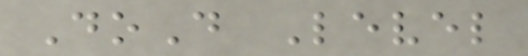DoD Level
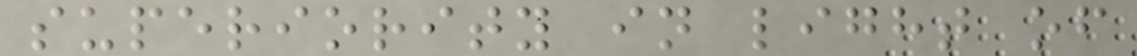superiority in light of
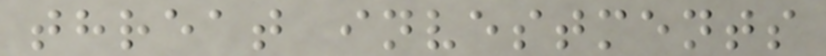threat investments
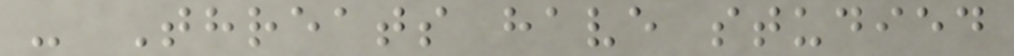- Threats have studied
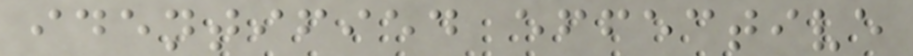identified effective
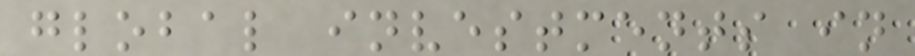global investments in
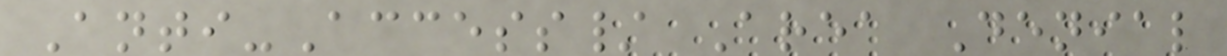Anti-Access/ Area Denial
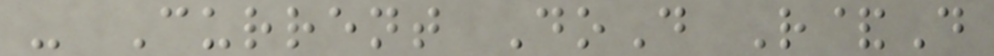- Current DoD R&D
